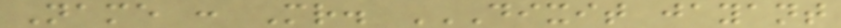Name : Mr. DIXIT JAYANT
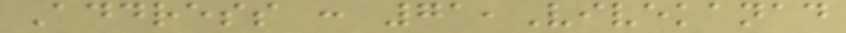Address : 71,Vivekanad
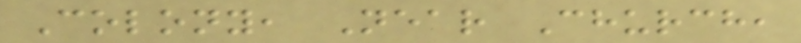Colony, Near Church,
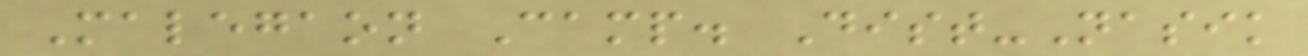Malegaon Camp. Dist-Nasik
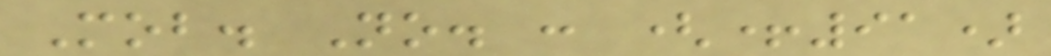Mob. No. : (+91)
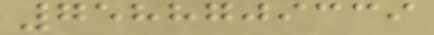7588709339
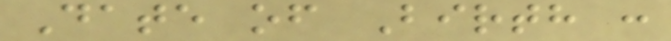Date of Birth :
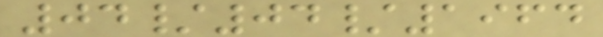04/04/1964
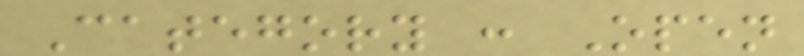Category : Open
